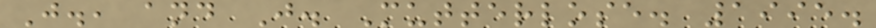J., and J. Mutterlose. 1995.
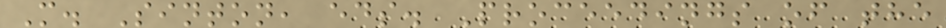M. Sinton, eds. Proceedings of the
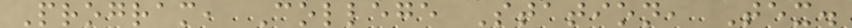Program, College Station, Tex.
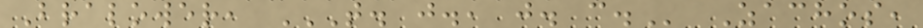Bralower, T. J., J. C. Zachos,
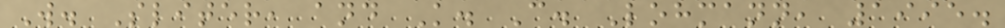W. Sliter, and K. C. Lohmann, 1995.
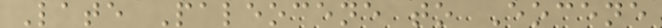Late Paleocene to Eocene
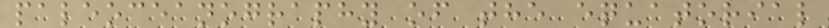paleoceanography of the equatorial
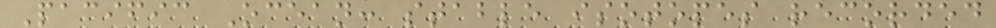Pacific Ocean: stable isotopes recorded
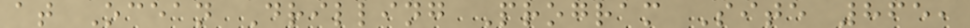at Ocean Drilling Program Site 865,
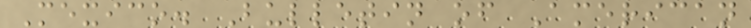Mexico. Bulletin of American
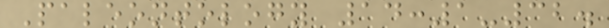Paleontology 14:1-32.
